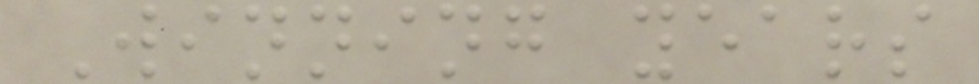Winning years
